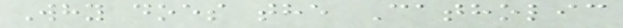Why does the Catholic
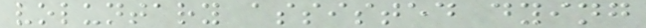voluntary assisted dying
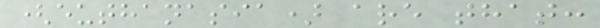(euthanasia) are that:
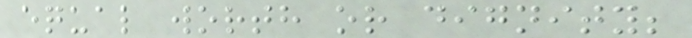equal worth or dignity;
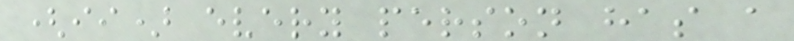(ii) every person has a
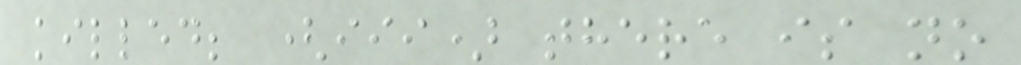killed; (iii) there is no
